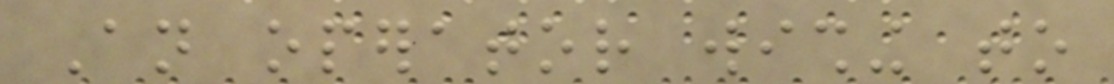An operator wishing to
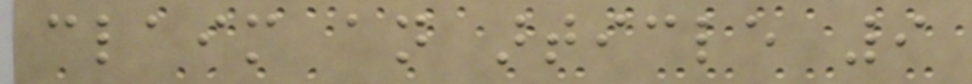claim an article 9
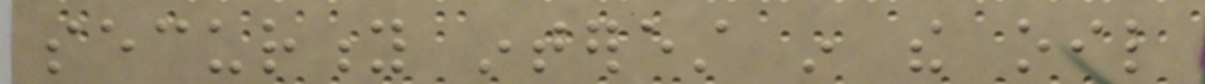security interest in the oil
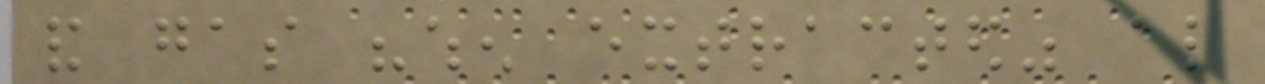and gas "when extracted" also
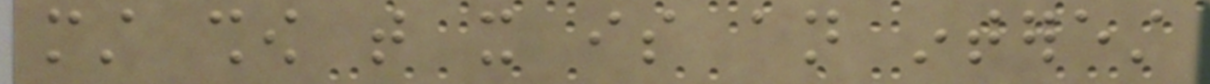must show that it is an interest
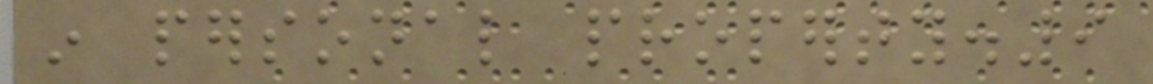in personal property.9
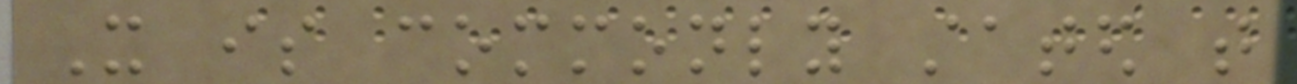It is commonly stated that
